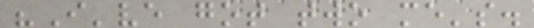"I've got two me's.
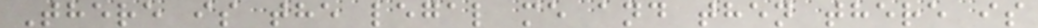There is the legal me and then there is
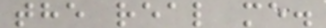the real me.
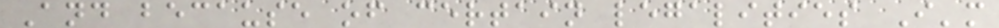And because of certain legalities I'm
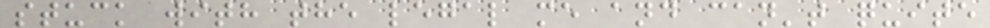stuck with the legal me and can't quite
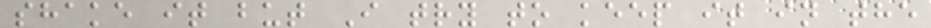shake it but I try to keep it in the
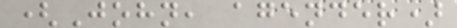(John, agender)
